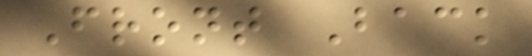Front Back
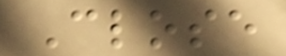Close
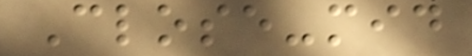Close-mid
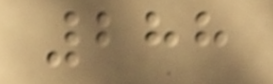288
